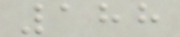188
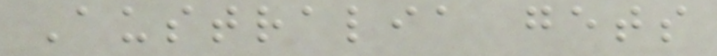Australia gets
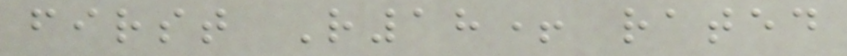first R18+ rated
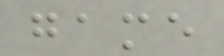game
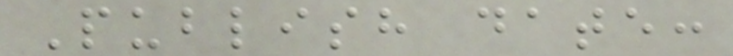Publish date:
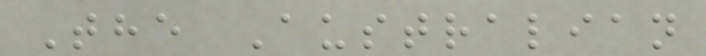The Australian
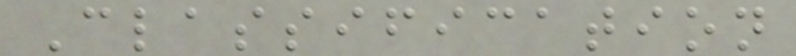Classification
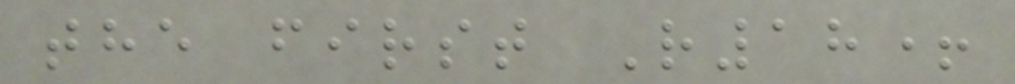the first R18+
